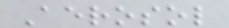Aerosol
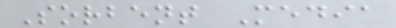Sorbent Media
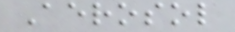Aerosol
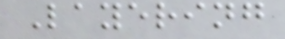Layering
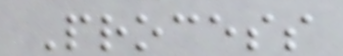Process
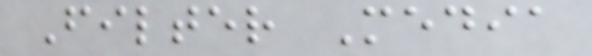Filter Media
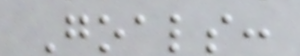Goals:
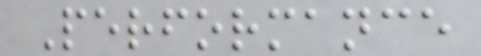Performance
